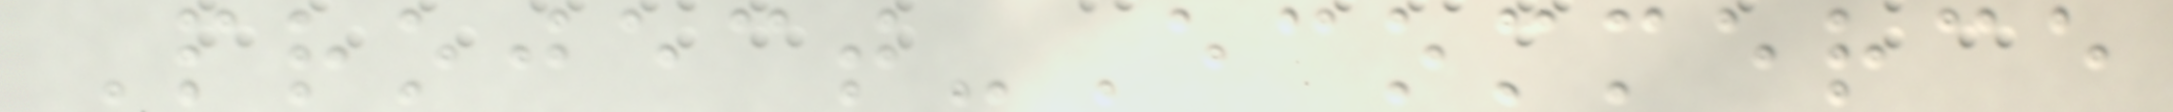Project-Ecommerce
